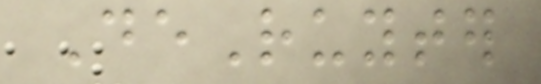DeRuyter
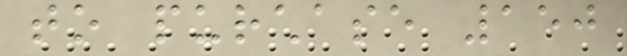to purchase 150
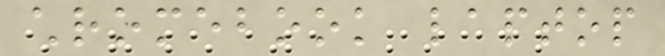chromebook laptop
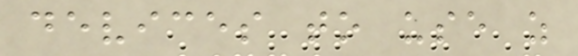devices to use as
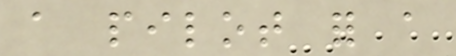a pilot for a
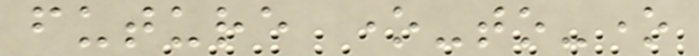future one-to-one
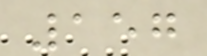157
